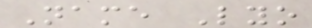Name Lyo
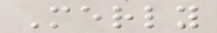Merly
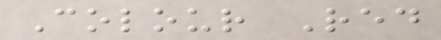Colour Red
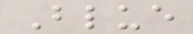Blue
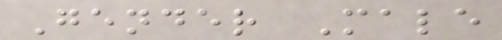Gender Male
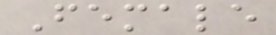Female
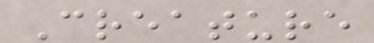Creature
